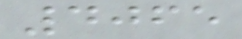4065
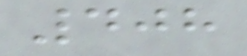408
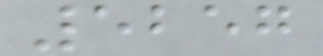5257
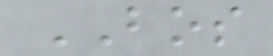BOS
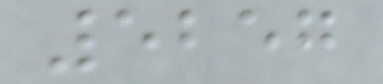5257
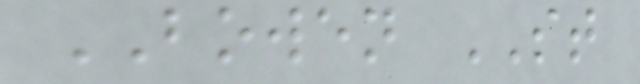BOWEN ST
